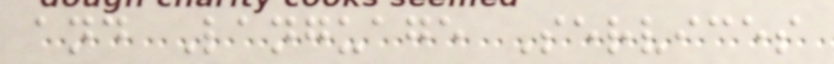and Language Services
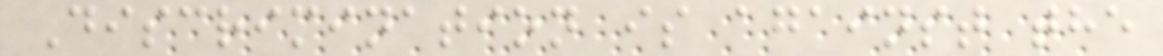Discrimination is against the
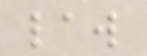law
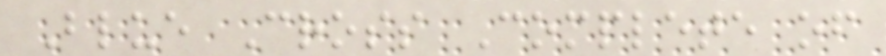Blue Cross Complete of
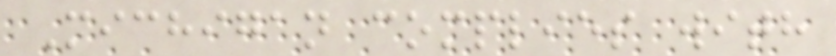Michigan complies with
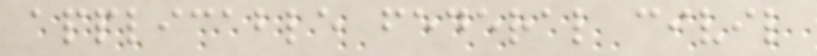applicable federal civil
